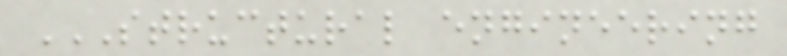STRUCTURAL ENGINEERING
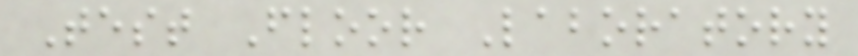Test Floor Laboratory
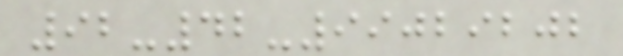92-42-99029202
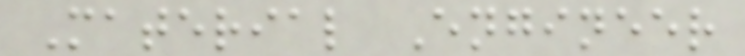Material Engineer
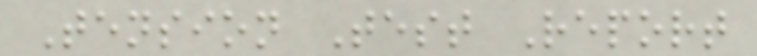Tension Test Report
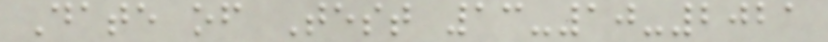Date of Test 13-10-2021
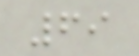69
